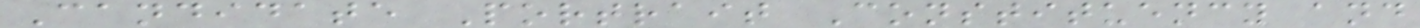Candidate Portrait Constituency and
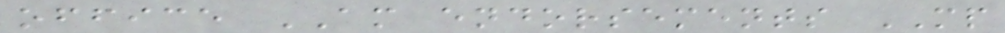office AM endorsements MP
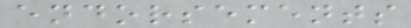endorsements
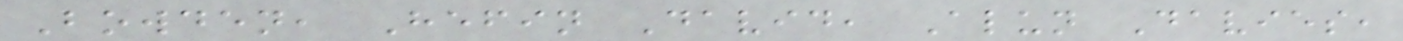Bowden, Hefin David, Alun Davies,
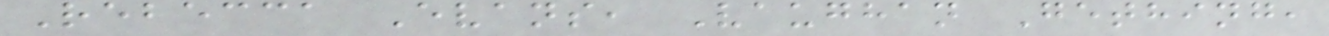Rebecca Evans, Vaughan Gething,
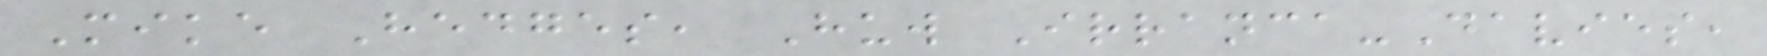Mike Hedges, Huw Irranca-Davies,
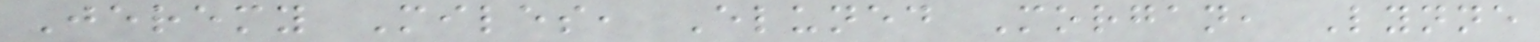Jeremy Miles, Eluned Morgan, Lynne
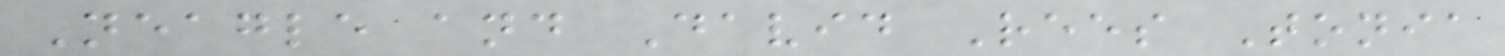Neagle and David Rees Tonia
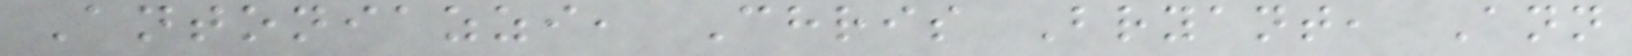Antoniazzi, Chris Bryant, Ann
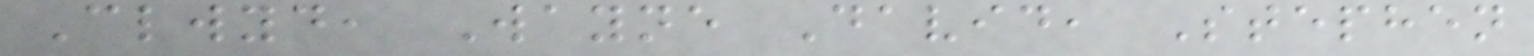Clwyd, Wayne David, Stephen
